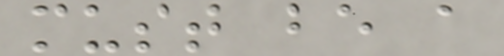must be a
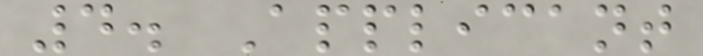4. Applicant
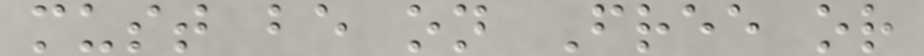must be on Free or
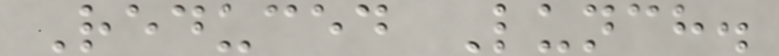Reduced Lunch.
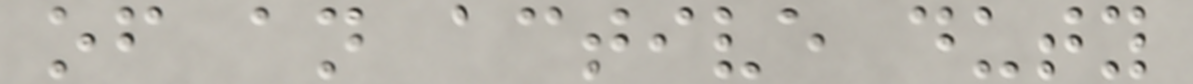of an active duty
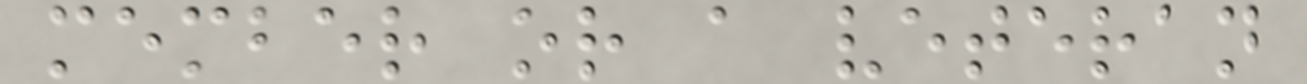member or a veteran
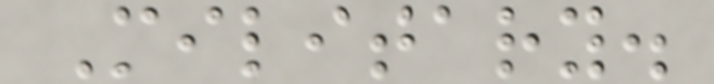Military.
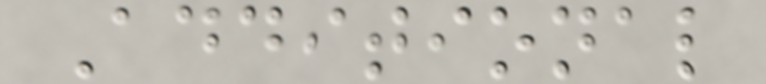Additional
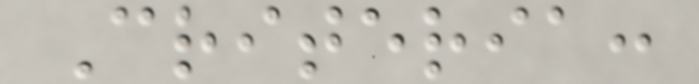Criteria:
